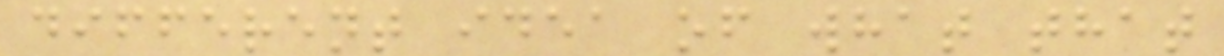different idea of what that
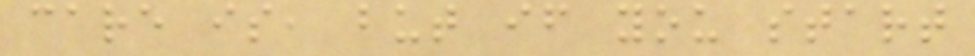care is, but if you start
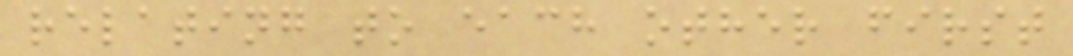relating to each other first
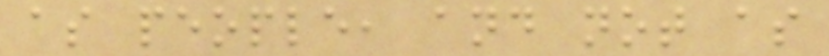as people, and not as
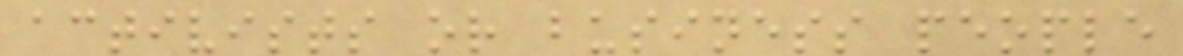activists or business people
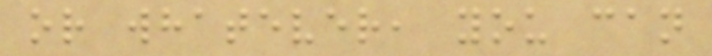or whatever, you can
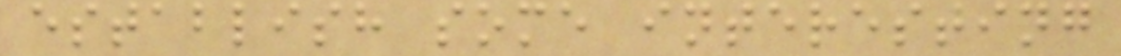establish some interesting
